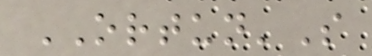ORTUN'S
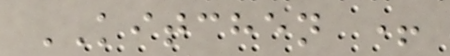KITCHEN +
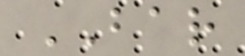BAR
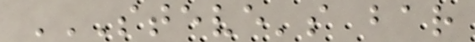STEVE'S BAR
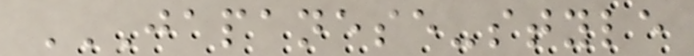JAPANESE-STYLE
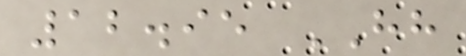12.95 HH
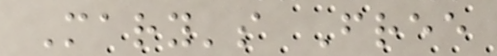Mary's Free
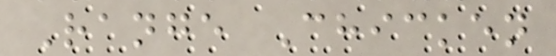Range Chicken
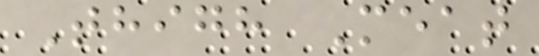Thigh Meat
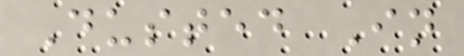Dusted In
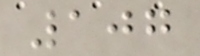107
